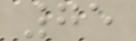75
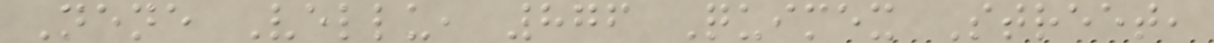Nene Vellu, 876 Quimex Street,
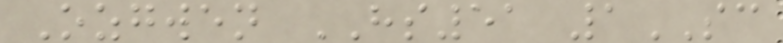Ozgwen HS51 1SC
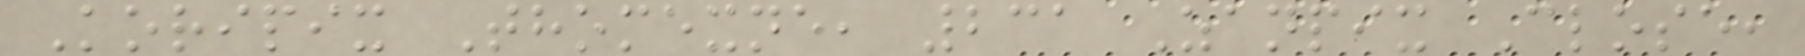Koripix Thomexne, 231 Zanpix Close,
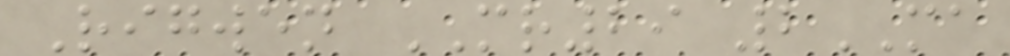Rigwen MR29 2MA
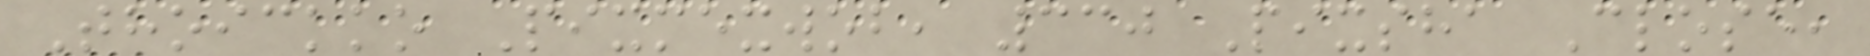Thoickko Pixmexwob, 330 Pixsha Close,
